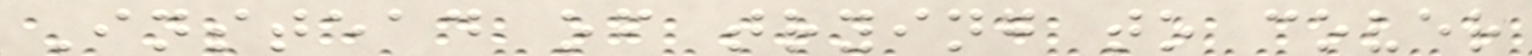Instead of trying to cover
